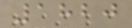1820
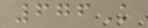676K
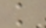k
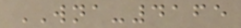WNA-4165
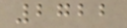2722
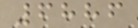6886
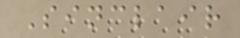Sinclair
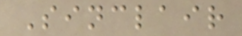Sinclair
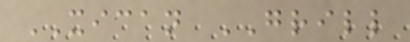XICAN GRILL
